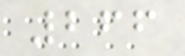266
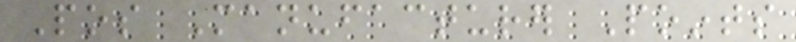Pos Manufacturer Points
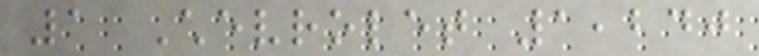1 Chevrolet 1,240
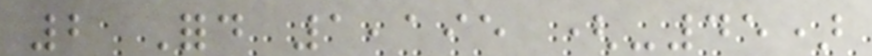2 Ford 1,195 (-45)
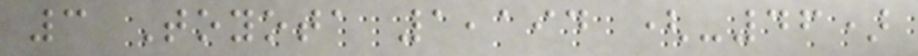3 Toyota 1,194 (-46)
